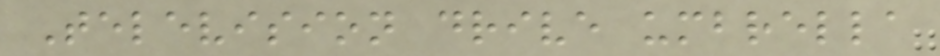Television drive umbrella
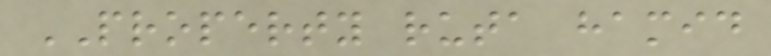PROPERTY ruta hamid
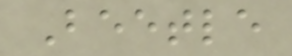Beetle
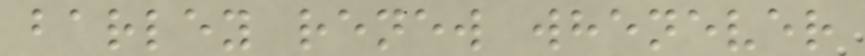barley renew whenever
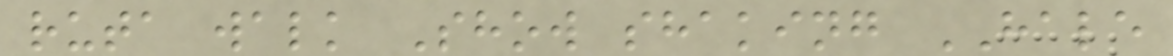ruta walk Show shaking HALE
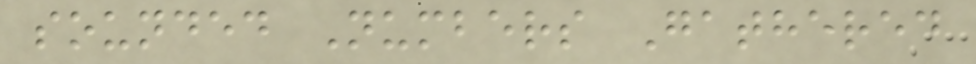sounded Numbers Gathered
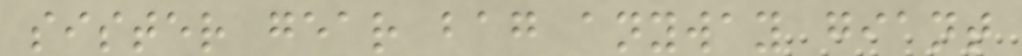sister gear bag anyway giant
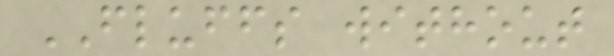FLUFFS without
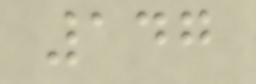147
